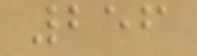256
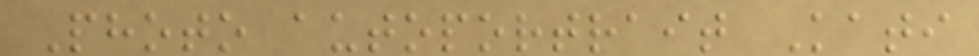Photo autoportrait Kati
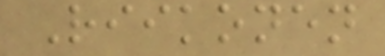Riikonen
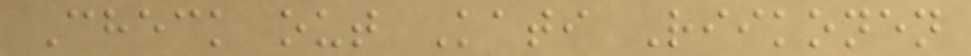Check out Kati Riikonen
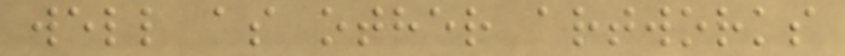well as other artworks
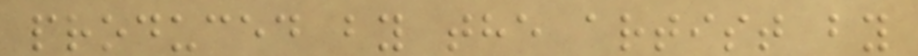produced by the artist by
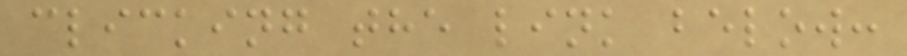clicking the link below:
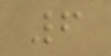6
